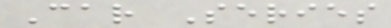Car Series
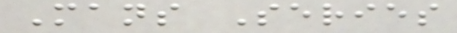Mans Series
